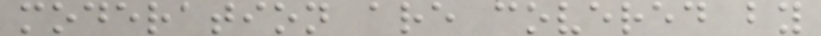moderation are covered by
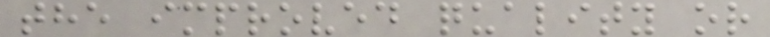the improved quality or
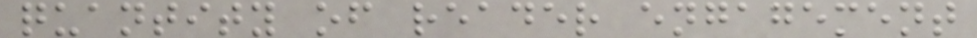quantity of reader engagement
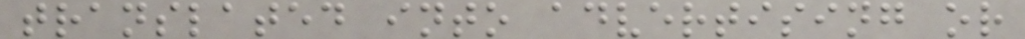translated into advertising or
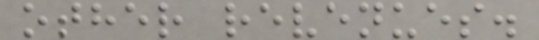other revenues.
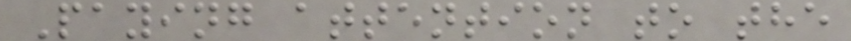Paying attention to the
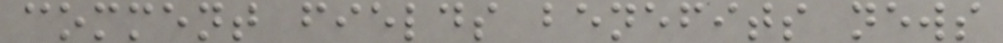comment fields benefits news
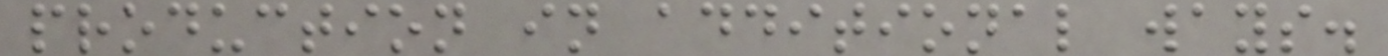production in additional ways.
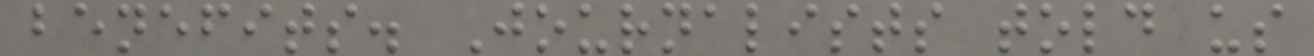benefits. Journalists told us
